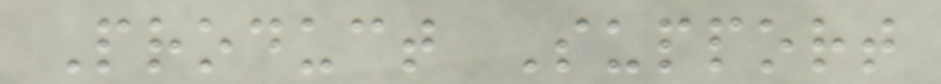Product Support
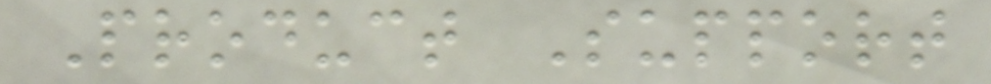Product Support
